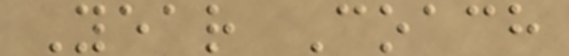Year Coach
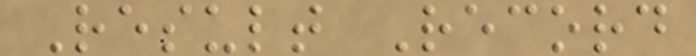Result Record
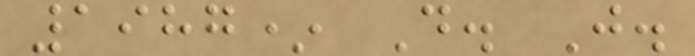1987* D. J.
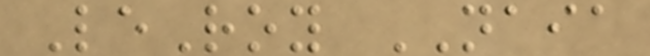LeRoy NAIA
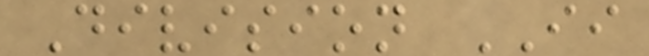Division II
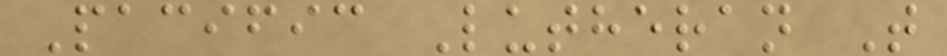Pacific Lutheran T
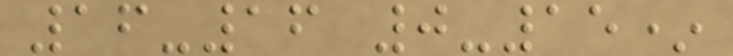16-16 0-15*
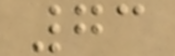73
